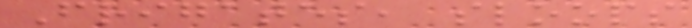Frigates, sloops
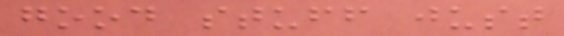good stuff just
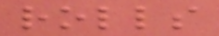rolls
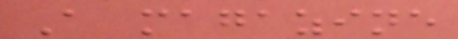A magazine
